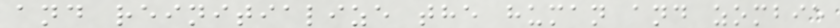and reinitialize the human and zombie
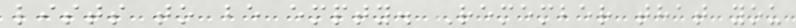lists to be empty. Remember that you
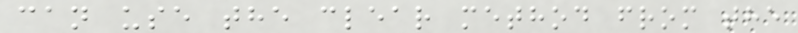can use the clear method from the
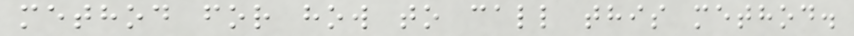method for how to call this method.
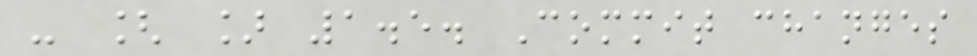- [ ] 1.5. Commit changes
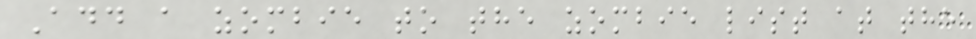Add a zombie to the zombie list at the
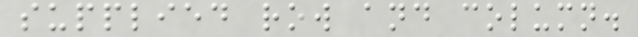supplied row and column.
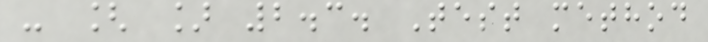- [ ] 2.3. Test method
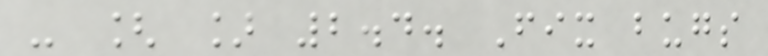- [ ] 2.4. Fix bugs
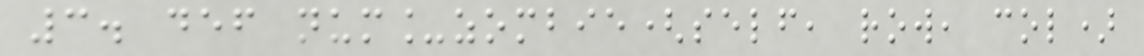3. def num_zombie(self, row, col)
